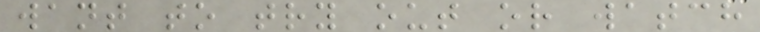want to try out or watch
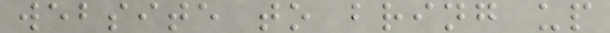website to bring up
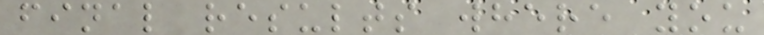final results where you
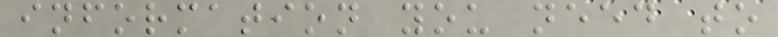information you need to
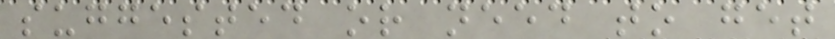suggested or need to get
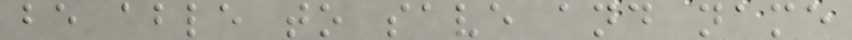be able to save and name
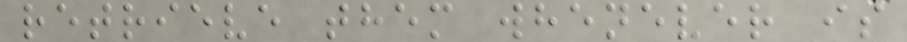retrieve them whenever is
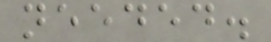needed.
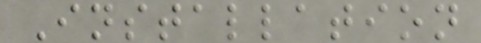Installation
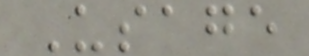Usage
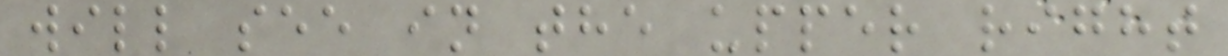will see in the upper right
